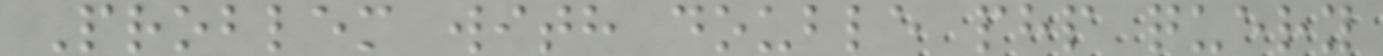Problem with double php query
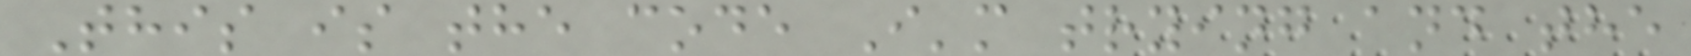This is the code I'm trying and the
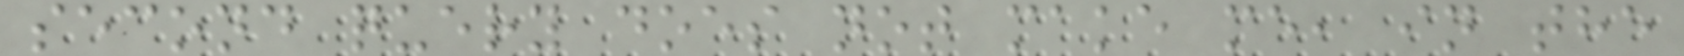second query does not make me, in the
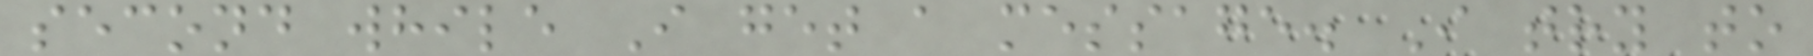second while I get a message. I try to
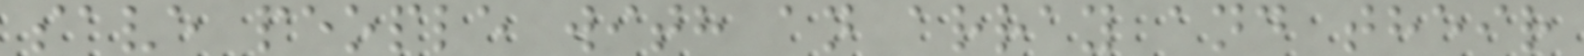save people with an array and their
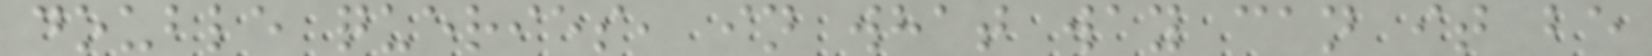double queries, in what way can it be
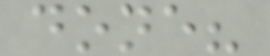done?
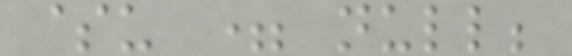$u = null;
